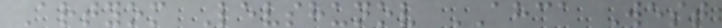Artyom Levshunov AHCA West
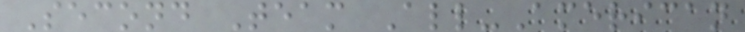Second Team All-American
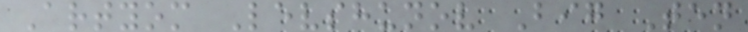Artyom Levshunov Big Ten
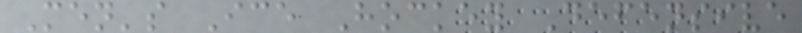Men's Ice Hockey Defensive
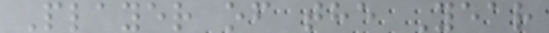Player of the Year
